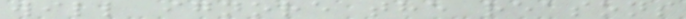will ignore the reasons
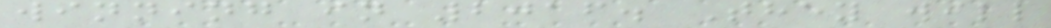winning in 2016. They will
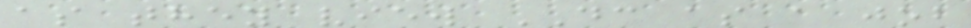as they view DC as a job
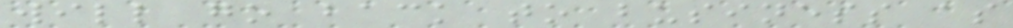will go back to business as
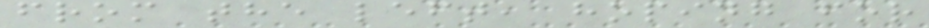from the left, hoping for
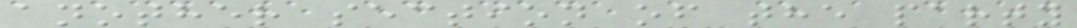another section of the party
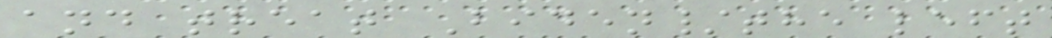and treat Biden/the left
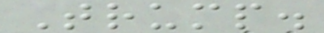Trump.
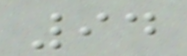94
